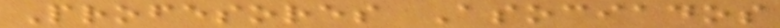Profesores Asociados
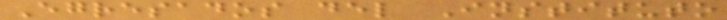Egresados del Instituto
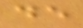de
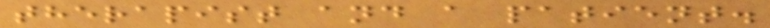therapist and a patient.
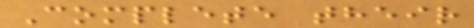Complete their
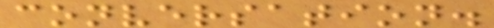conversation.
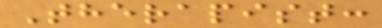Therapist:
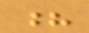?
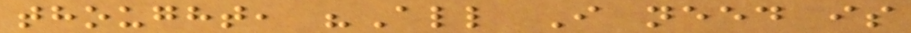thought, "All I need is
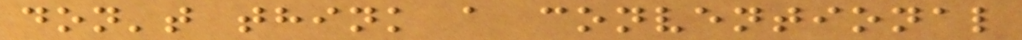don't think a conventional
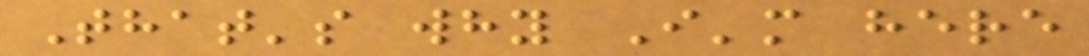That's why I'm here
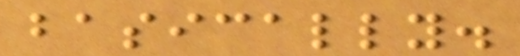basically.
